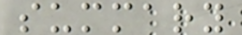summary
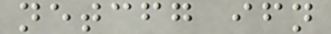netcfg ifn
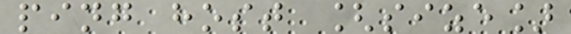ping host [size]
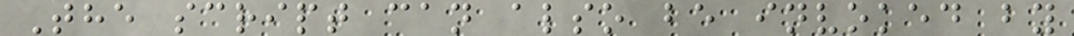The script can also be invoked by
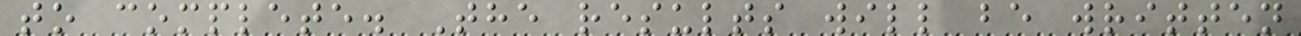to complete. The results will be written
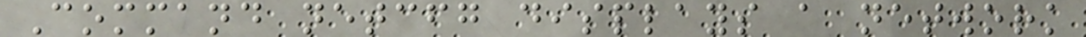Command netcfg displays a network
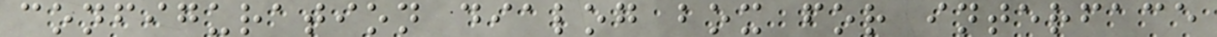configuration dialog box for interface
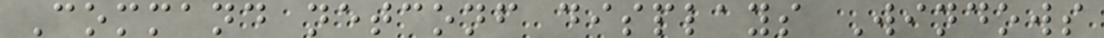Command netconf displays Windows
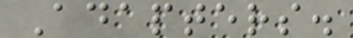Adapters.
